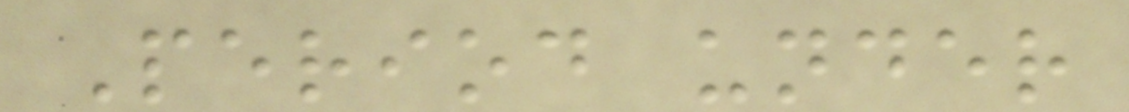Period under
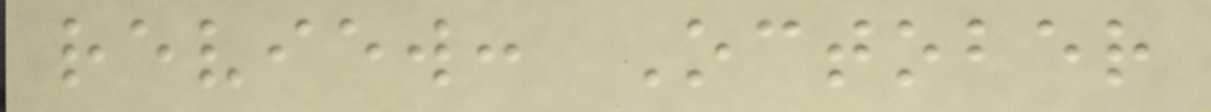review: October
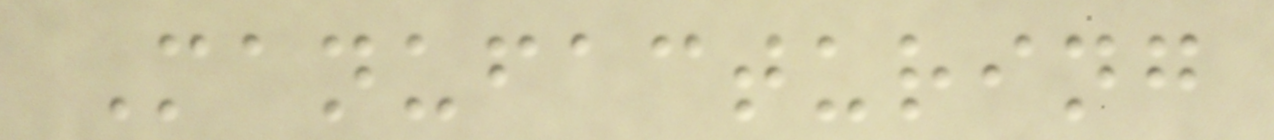Manufacturing
